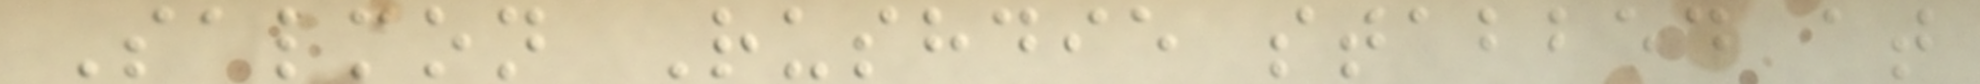Salmon Rushdie stabbed at
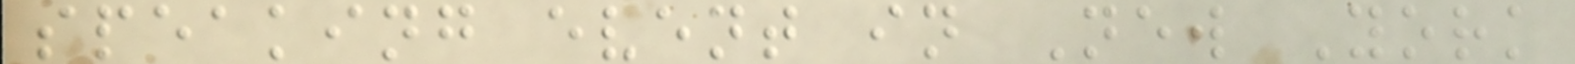speaking event in New York
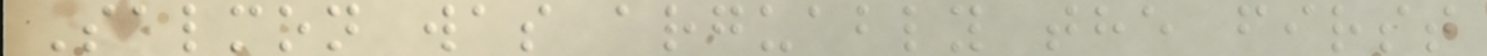Salmon was arguably the first
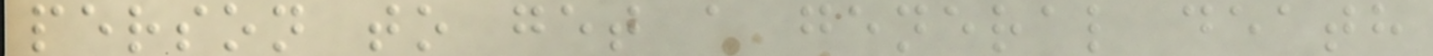person to get a general death
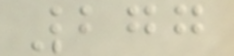277
